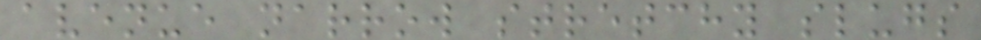avenue narrow stretchy slugs
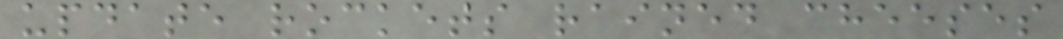update rockets rained cheeses
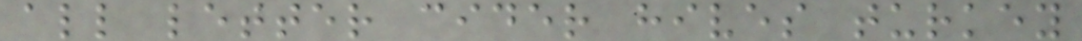all letter cider hives turkey
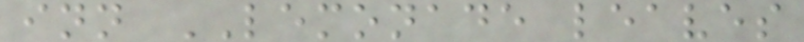inn LEMONADE leaves
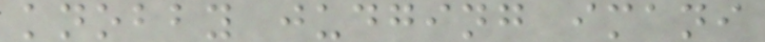knobby judging imani
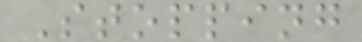Stopping
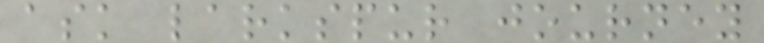ask larkspur journey
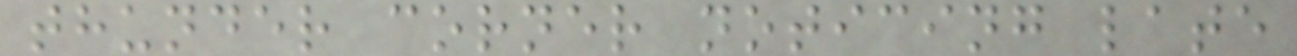thunder corner noticing late
